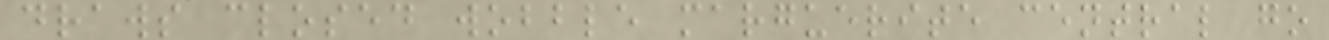draws closed wobble marguerite central go
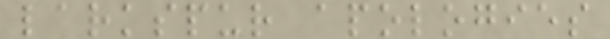larkspur apologies
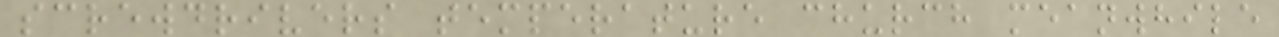screwdrivers temperature church meanwhile
